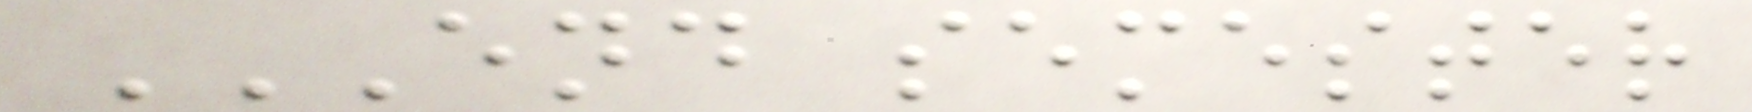END SEMESTER
